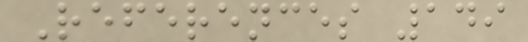References 149
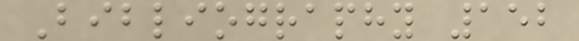Bibliography 152
